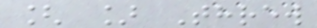[ ] Threw
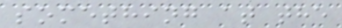something at the
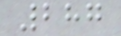287
